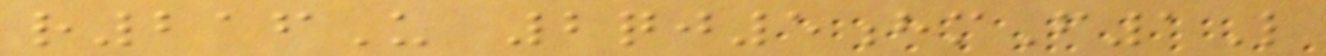r216U 2qj5hmF1L
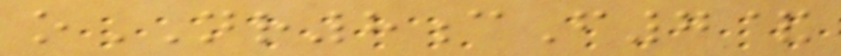oNR8cF7&
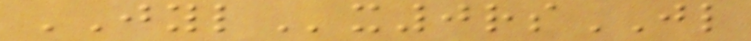JYLx0rsJL
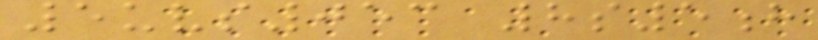5uvs053 8s5h
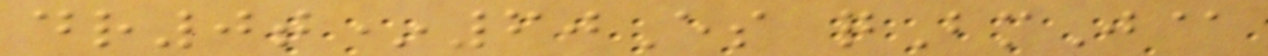dr0t*60Es qBmJ@
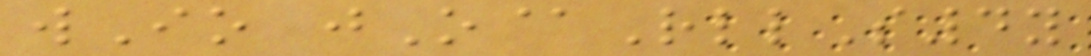wIo jO@RllS4y
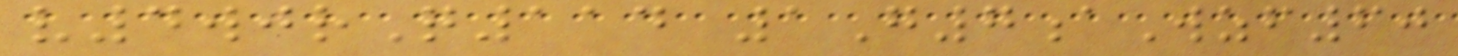v4wjrQ114 1G7aWzf60
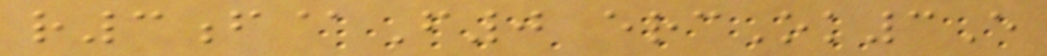r3f@F0 ercOk3E
